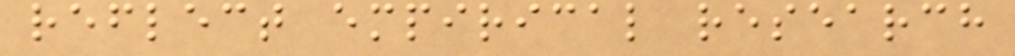reflect empirical research
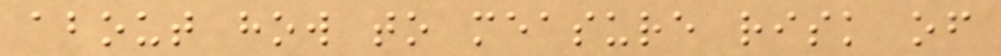about how to measure risk of
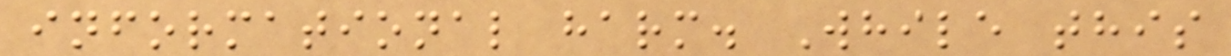informational harm. While this
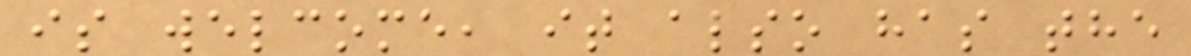is welcome, it also has the
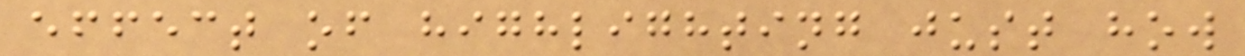effect of highlighting just how
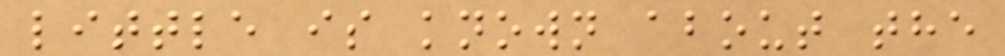little is known about the
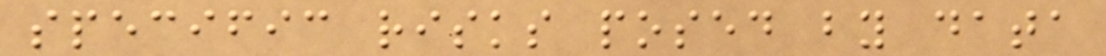specific risks posed by data
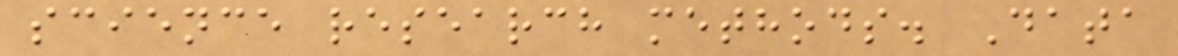science research methods. Data
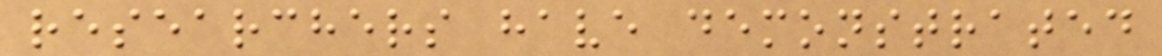researchers have demonstrated
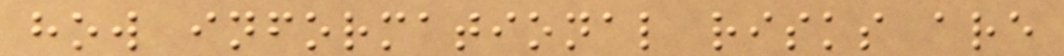how informational risks are
